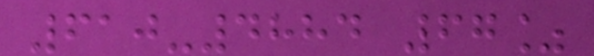610-4884 67%
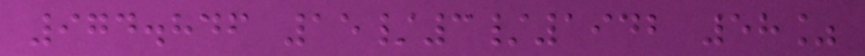974.846 15/3/1942 58%
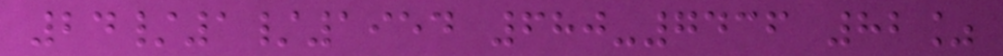24/1/1954 680-7436 82%
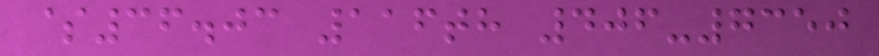$36.03 116th 406-7350
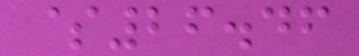$26.46
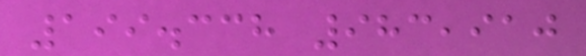199.338 983,910
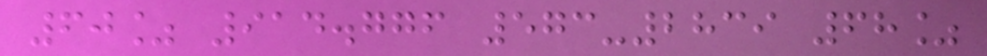60% 914.776 573-2839 68%
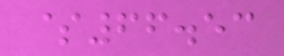$66.53
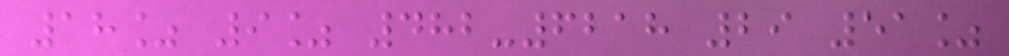18% 9% 482-6218 29 51%
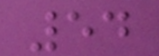54
